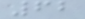62
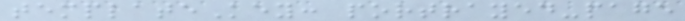templateKey: portrayed-page
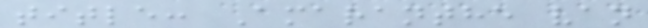title: Amaranthe van
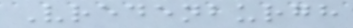Vredenburgh
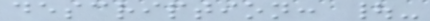description: |-
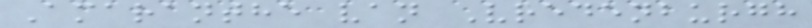Amaranthe van Vredenburgh
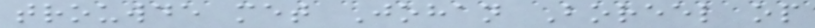trouwde met Johan Boreel op
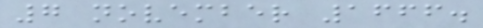7 november 1666.
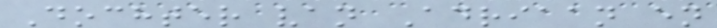Dochter van Adriaan en
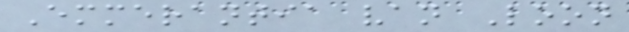Emmerantia van Loon
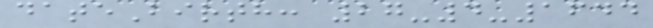dateBirth: 27-4-1644
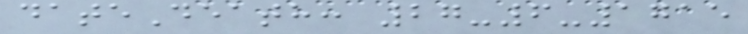dateDeath: 27-6-1715
